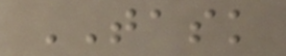TASK
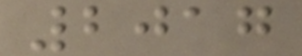2017
